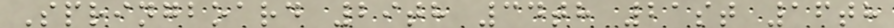Springboard 29th 34th 21st 16th
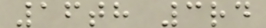16th 3rd
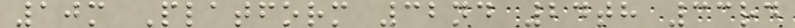10m Platform 32nd 24th 33rd
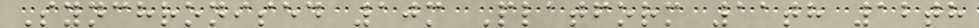Synchronised 10m Platform 11th 12th
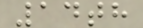14th
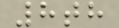8th
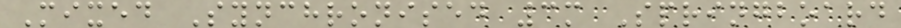Mixed Synchronised 3m Springboard
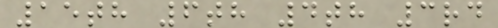15th 6th 4th 3rd
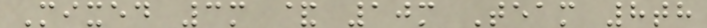Mixed 3m & 10m Team 8th
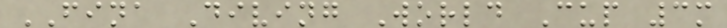FINA Diving World Cup 3m
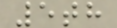5th
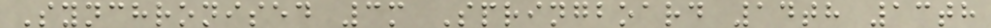Synchronised 3m Springboard 14th 13th
